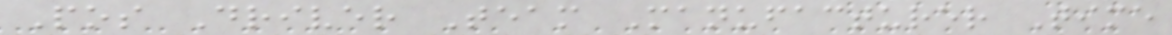Pos Driver Team Manufacturer Time
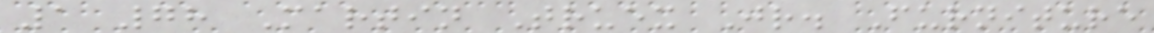1 78 Martin Truex Jr. Furniture
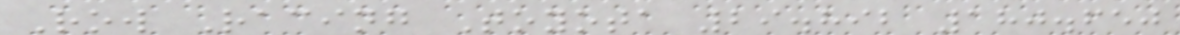Row Racing Toyota 29.892 180.650
